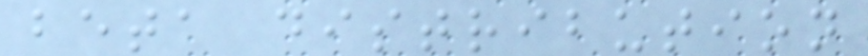beta distribution
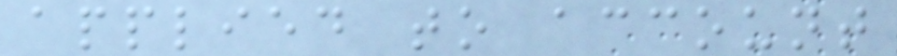applied to account
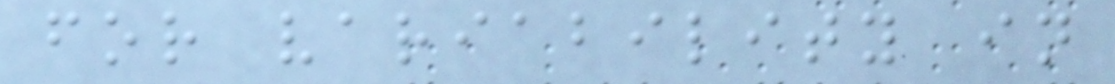for variability in
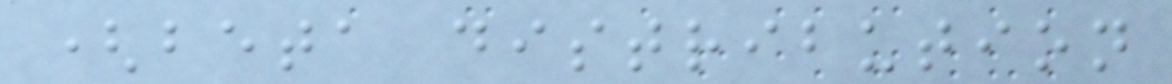(beta distribution
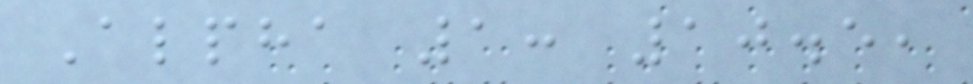Alpha 1: 10.5,
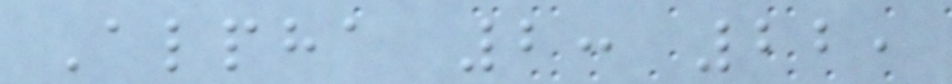Alpha 2: 22,
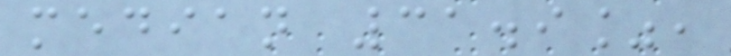median 31.9%,
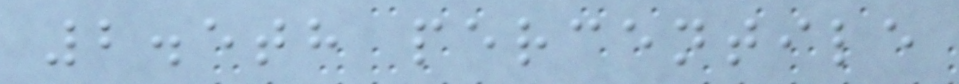2.5th percentile
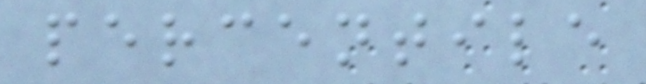percentile
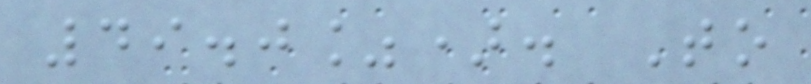49.0%). To
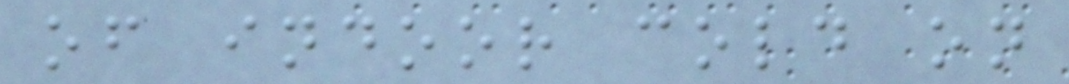of indoor cold on
